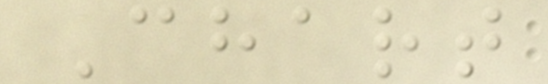Chart
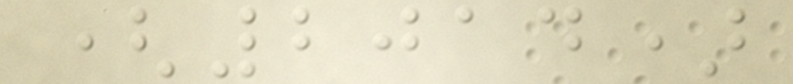(2014)
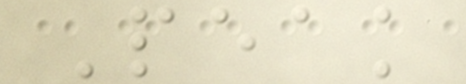Peak
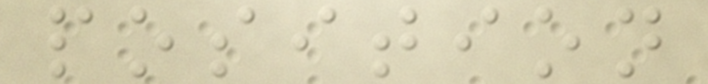position
